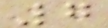7
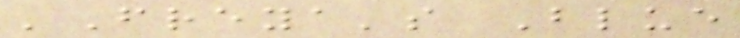'Freya's Blue
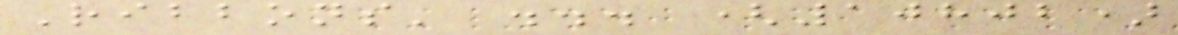Ribbons' ... (10802)
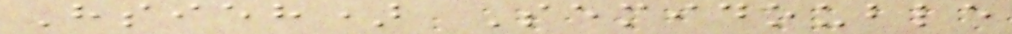Hsieh) Semidouble
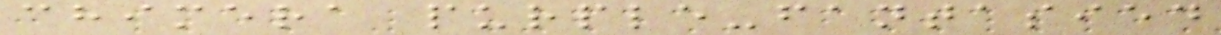chimera purple-fantasied
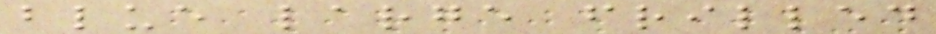blue large frilled
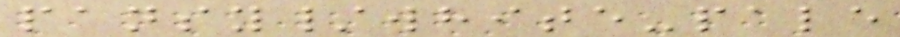pansy/white-pale
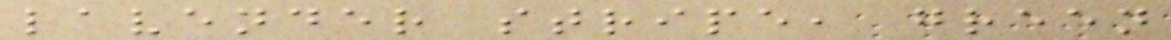lavender stripe, green
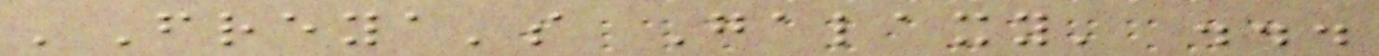'Freya's Galaxy' ...
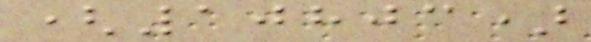(10803)
